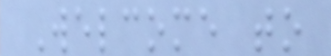Welcome to
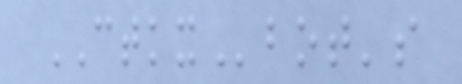CTKXbot's
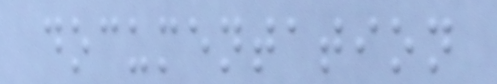documentation
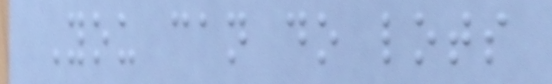You can do lots
